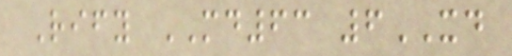Rify MD63 6XD
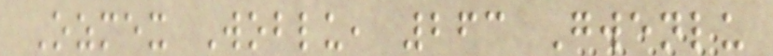Ozmex Woblu, 263 Gwenlu
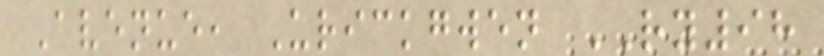Avenue, Urickgwen RY98
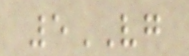5VG
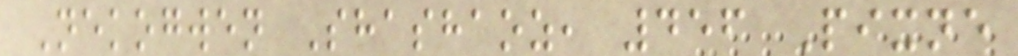Nekogwen Shashaoz, 456 Pixne
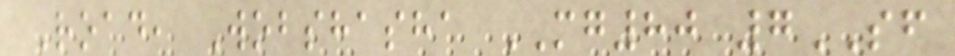Road, Wobshasha MG80 7SF
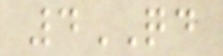4QD
